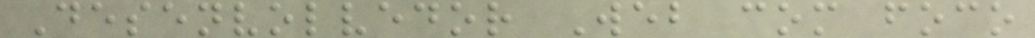Desenvolvedor Web com foco
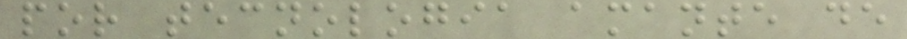por tecnologia amante de
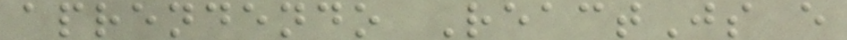aprendendo ReactJs e
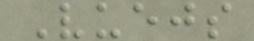Vuejs
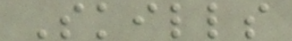Skills
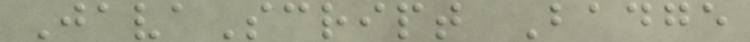JavaScript Badge
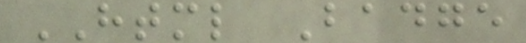HTML Badge
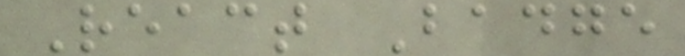React Badge
